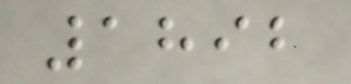1892
